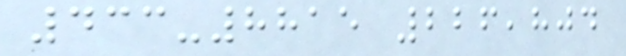433-8815 226,804
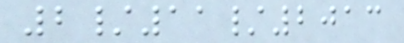2/11/2013
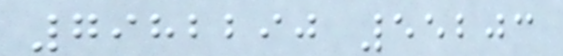7982290 55203
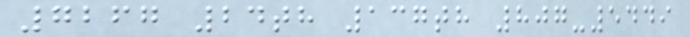7267 24th 137th 807-5449
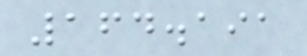164.191
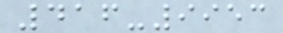416-9953
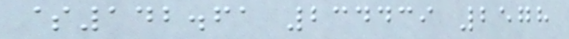$142.61 234439 2578
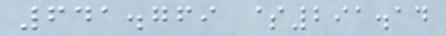641.769 $291.14
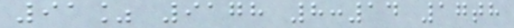91% 9178 8:14 17th
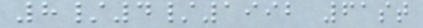8/4/1992 61st
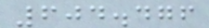604.476
